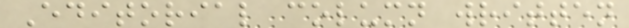Editorial column written
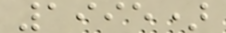1995)
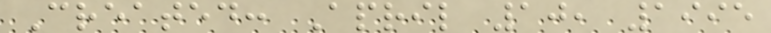Created: April 10, 1995
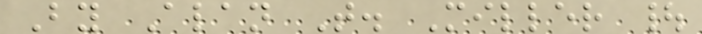By Alan T. Miller |
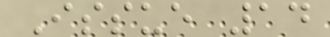Issue 14
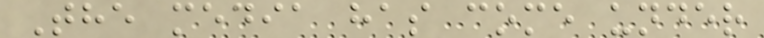The media has come under
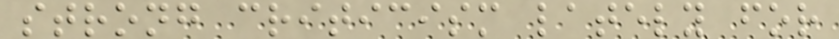strong criticism lately for
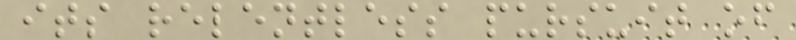its relentless pursuit of
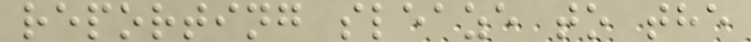reporting sleaze to the
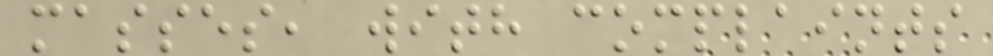masses, with complaints
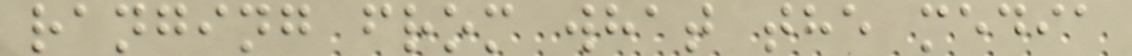ranging from what the media
